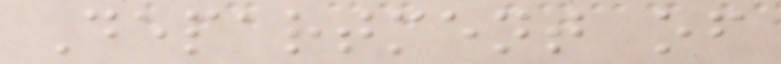Department of
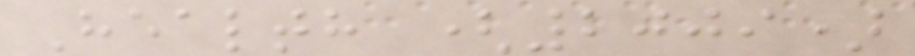Health (2009)
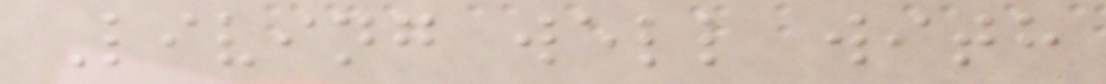Living well with
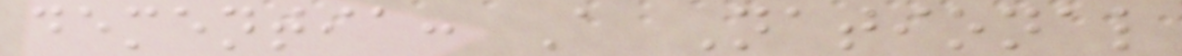dementia: A National
